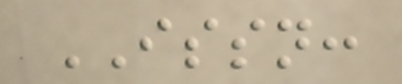ISSN:
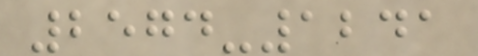2574-1241
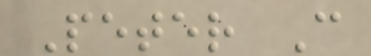Peter C
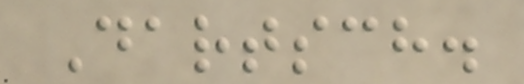Dartsch.
